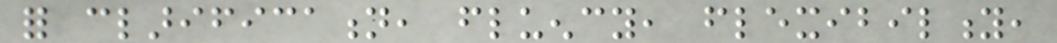for clarification, fluency, flexibility,
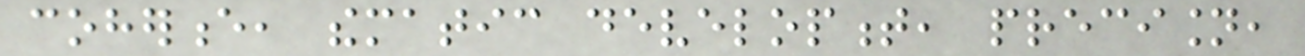coherence, thematic development, precision,
